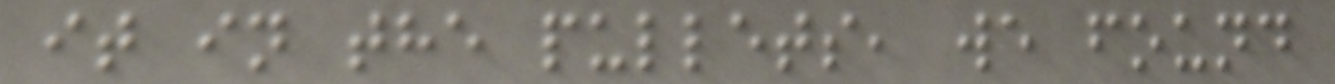it in the pullets, we found
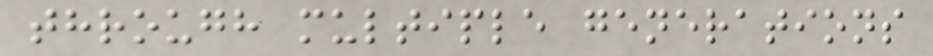through multiple generations
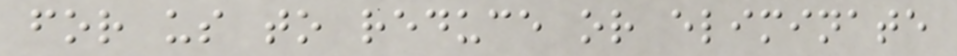for us to reduce or eliminate
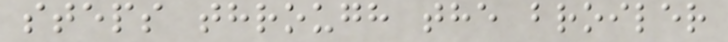steps through the broiler
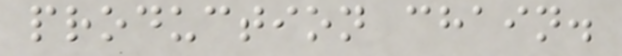production chain.
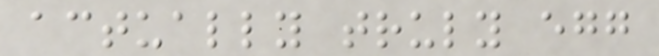actually truly egg
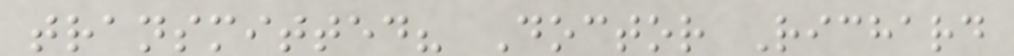transmitted? Doctor Richard
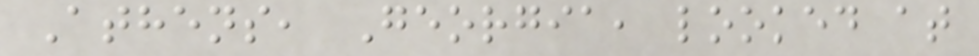Athens, Georgia, looked at
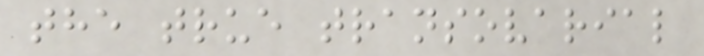the true transovarial
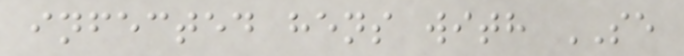infected hens with SE
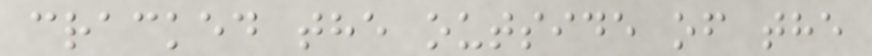cracked the outside of the
